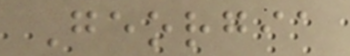Georgia
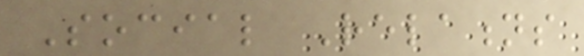Social Relations
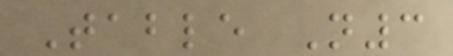Table N3
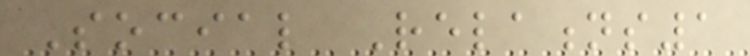Social Relations1
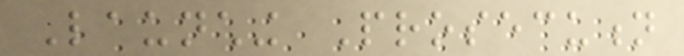Launching Prosecution
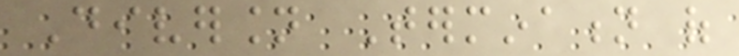Diversion Termination of
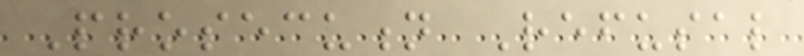Prosecution Refusal
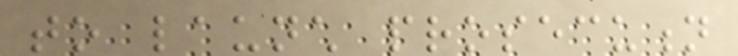to launch prosecution
